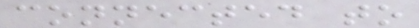connected to
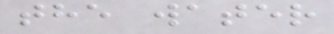the water
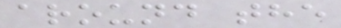around the
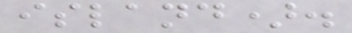island).
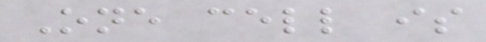One cell is
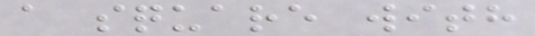a square with
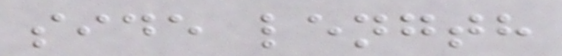side length
